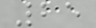25
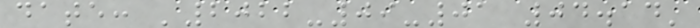date: '2022-09-01 04.14'
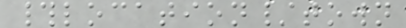#location/town
